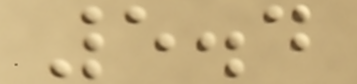5.4
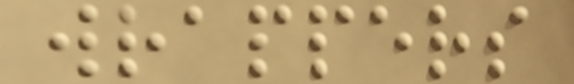wrappers
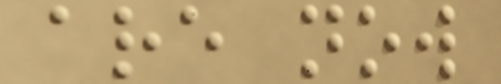are now
